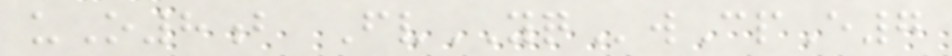uO8b FvYQwCpE7
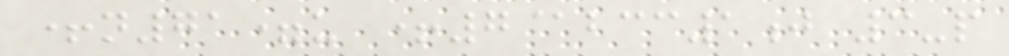+n71=u +7@bcc1j 3-p
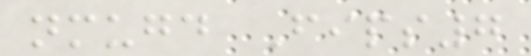nmugd Fips7
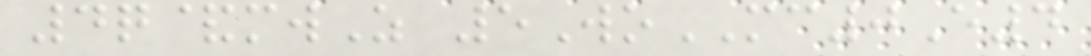4q&mwZ 5WoMC0E4
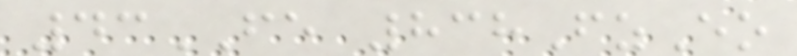43FE 838FzEo
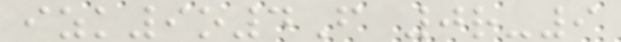izk9o4F 0r-9
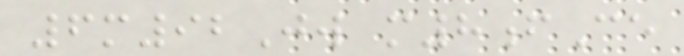6m92Jw m8fCe
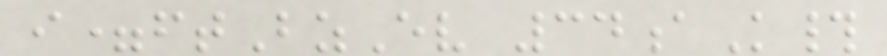i=ftBzEv 34aK#
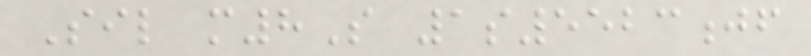Sil m8S 1s5523jf
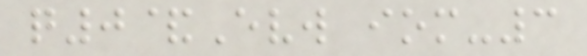q0&Evw iom-3
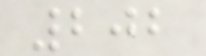202
